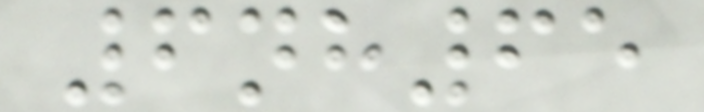6nh65
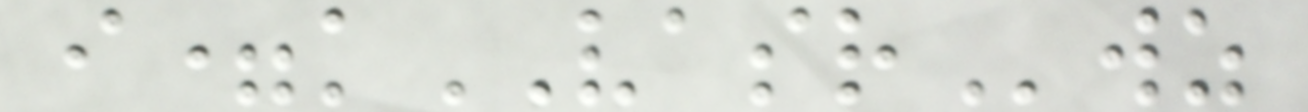i=kVASRwz
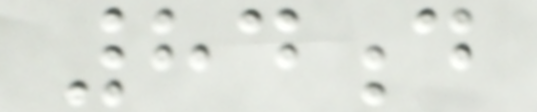84d
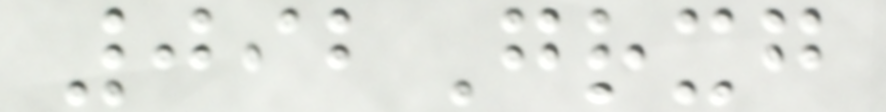092Grxg
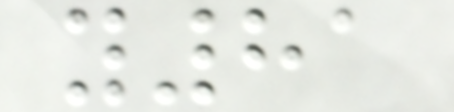y81
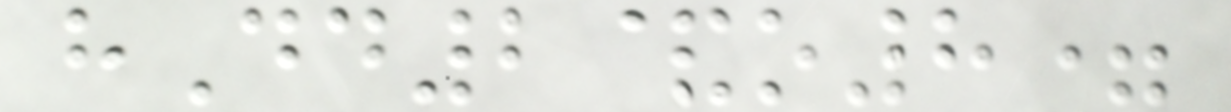hDd2&o8=
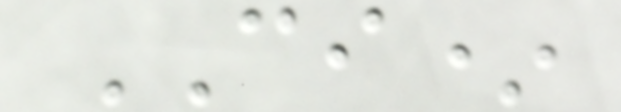CI*
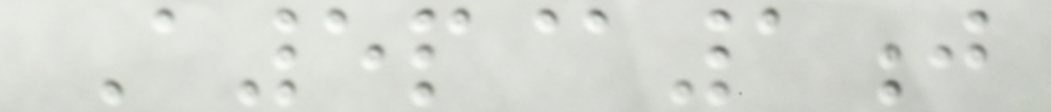A5p@1j
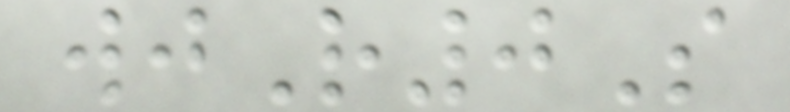wjR0S
